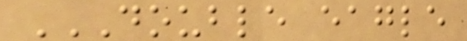DOUBLE EAGLE
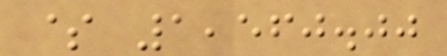$ 1,560.00
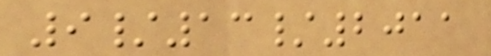9/13/2011
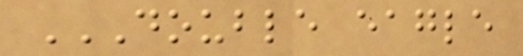DOUBLE EAGLE
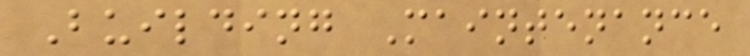Building Maintenance
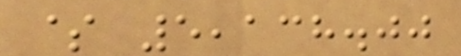$ 5,138.00
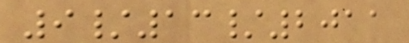9/13/2011
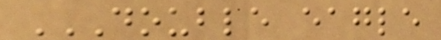DOUBLE EAGLE
